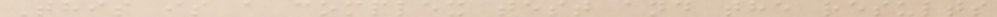This is a complex test and the results
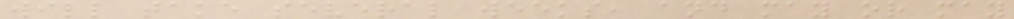will take several weeks, and may or may
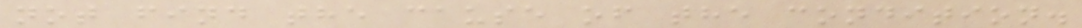not find the cause of the condition.
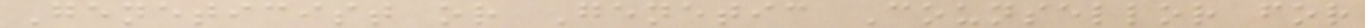Geneticist or Genetic Counsellor for
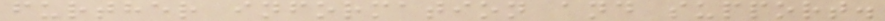further information and support.
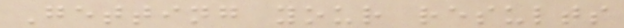Getting your results
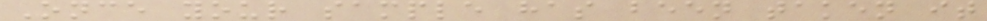Once your sample has been taken it
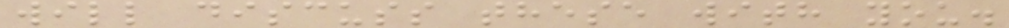will discuss these with you.
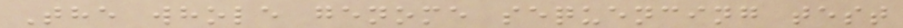The whole genome sequencing test
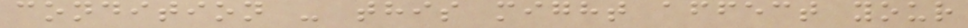condition - this might affect your
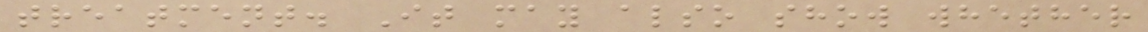treatment. It may also show whether
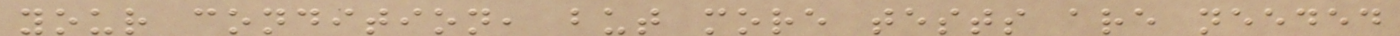your condition, but more tests are needed
